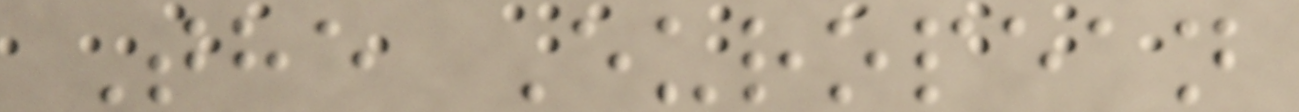The European
